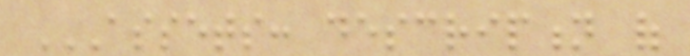ASSETS: DESCRIPTION OF
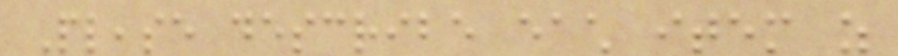Please describe each item as
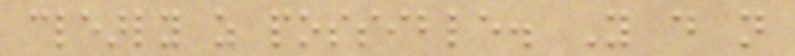clearly as possible. You do not
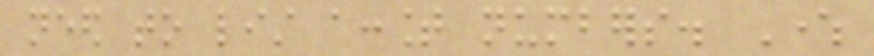need to list account numbers. Where
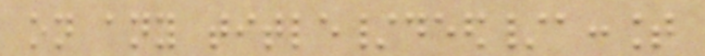on any title/deed/account
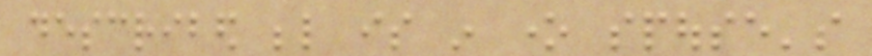described below is in one spouse's
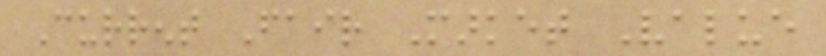Current Fair Market Value
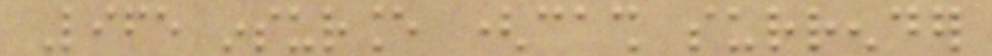Life insurance (cash surrender
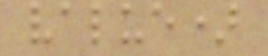value)
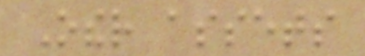Other assets
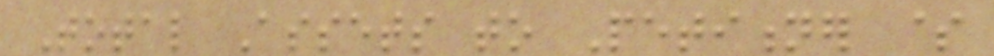Total Assets to Petitioner $
